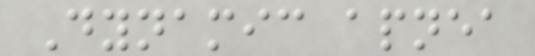Dynamic apnea
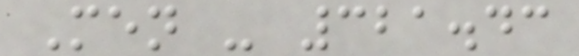Men - 321.43
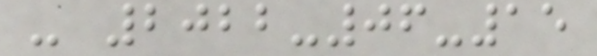- 2022-06-15
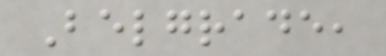Belgrade,
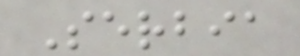Serbia
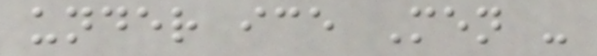under ice Men -
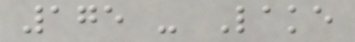175 - Lake
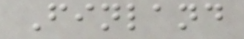Finland
